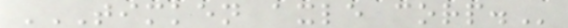TIMKEN AXLE CORP.
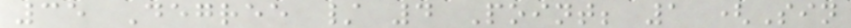35 Degree / 4 Point; 1 (Sin
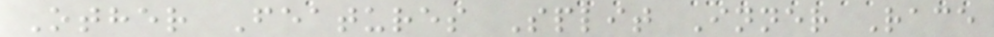Other Features Split Inner Race
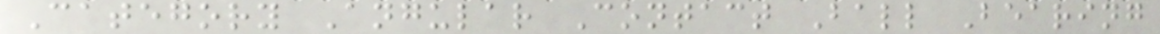Category Angular Contact Ball Bearing
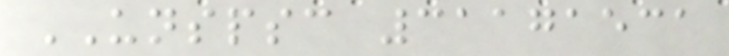UNSPSC 31171531
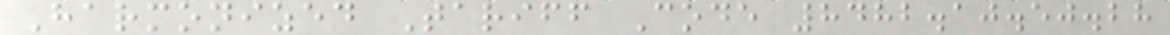Harmonized Tariff Code 8482.10.50.28
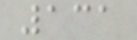131
